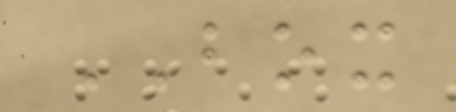BOX
